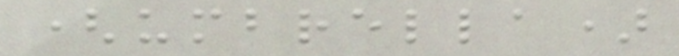(umbrella)
